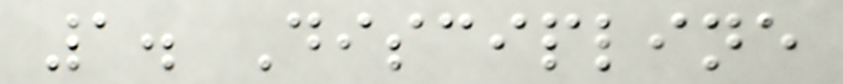1. Discipline
